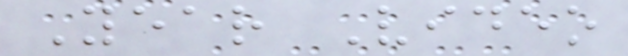Year Video
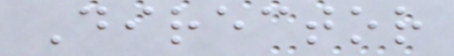Director
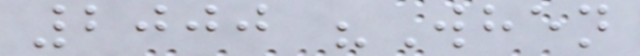2000 "When
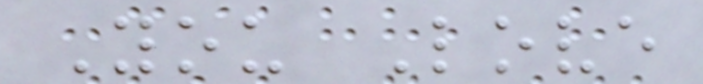You Love
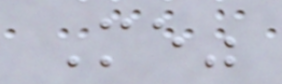Me"
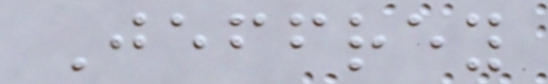Jeffrey
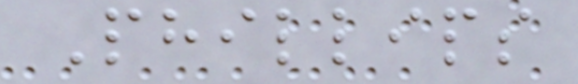Phillips
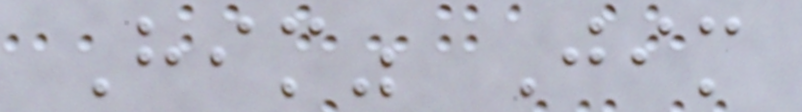Him" Jim
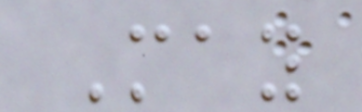May
